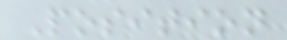Position
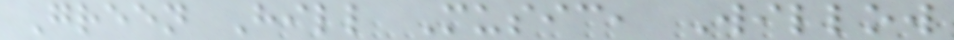Green Hill Music, Willow
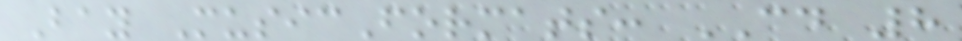Bay MusicFormats: CD 8
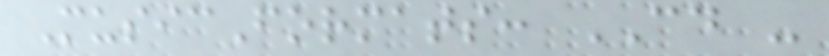MusicFormats: CD -
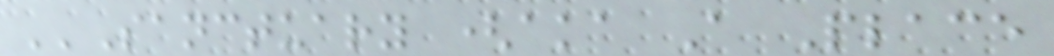''Sanctuary (aka A Place
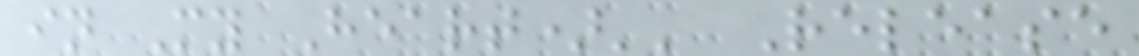in My Heart)'' Release
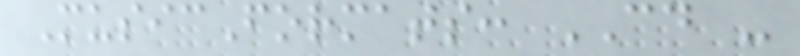MusicFormats: CD -
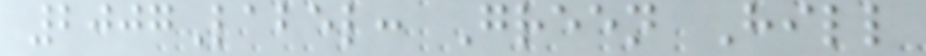2007Label: Green Hill
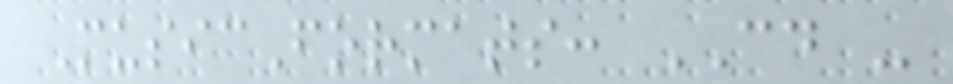MusicFormats: CD -
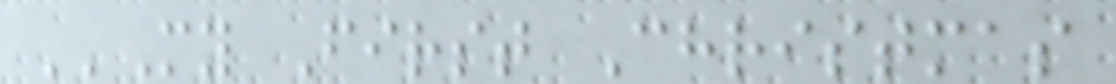''My First Christmas
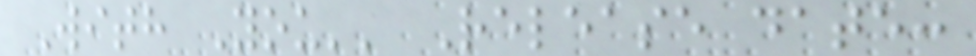With You'' Release date:
